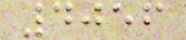4056
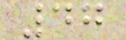47
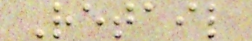Retail
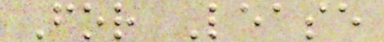For Lease
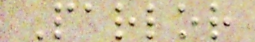Parlor
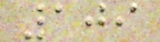109
